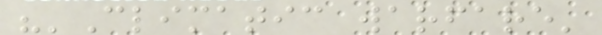"'Climatic warfare'
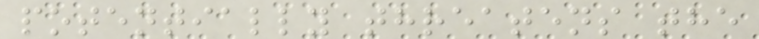potentially threatens the
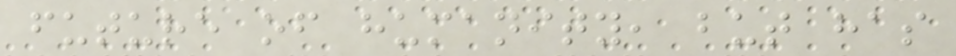future of humanity, but has
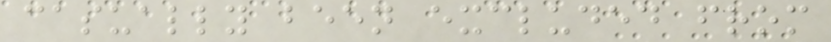casually been excluded from
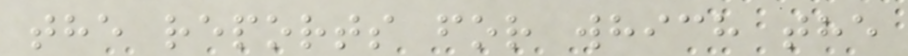the reports for which the
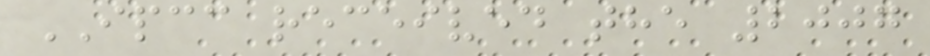IPCC received the 2007
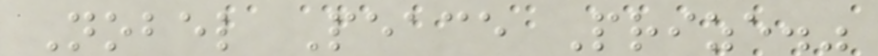Nobel Peace Prize."
